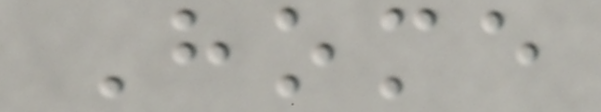Home
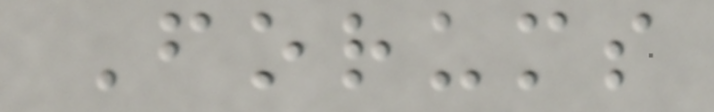Forums
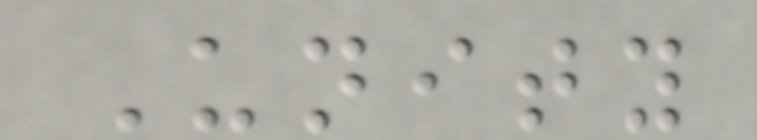Unity
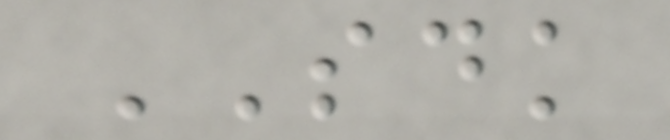SDK
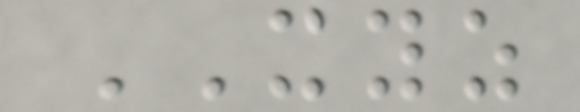XYZ
